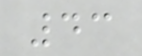43
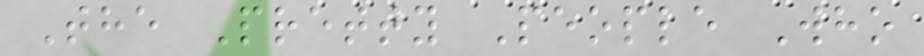The Pretty People Who
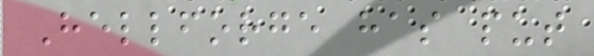Hellforge has put
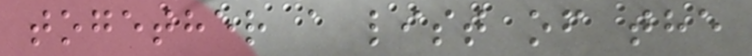together a list of the
